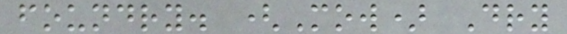foundry. (Mow) Dry
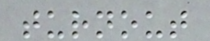turnout
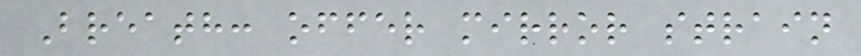Breath: offer mirror strain
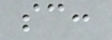sc:
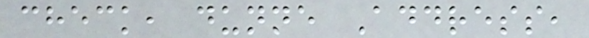check, dunne Address,
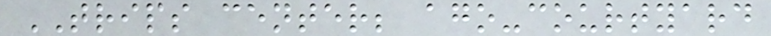TRIPS center; ago-courtyard
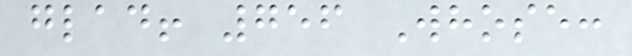glad! 756 Whose:
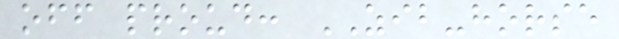off proud: ZIB-horse
